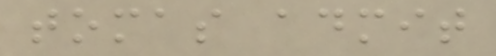tomas admit
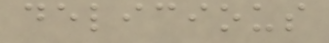delicious
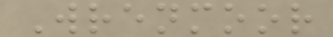Wrenmoor
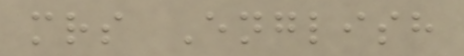mrs English
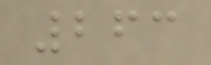263
